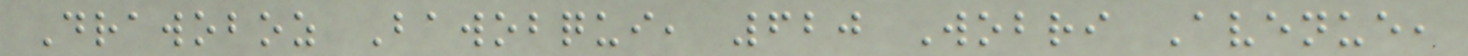Drawoboz Bawobqui, 620 Wobri Avenue,
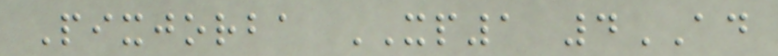Pixjorba XP1 4AD
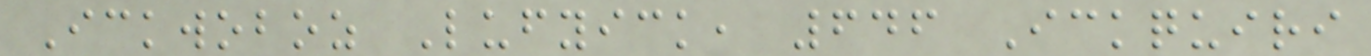Ickwoboz Lufyick, 646 Ickquiri
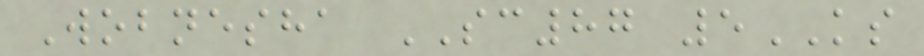Wobnesha SC87 5KS
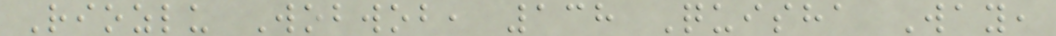Riozlu Wobwob, 138 Quisha Way,
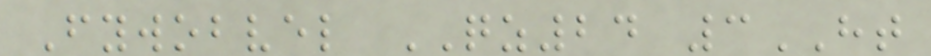Fywobvel QZ24 3HT
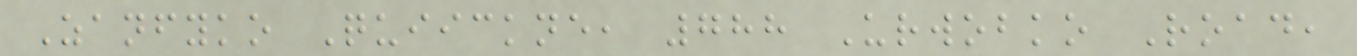Zanfyko Quiickne, 788 Urwobko Road,
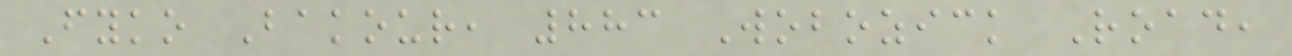Fyko Bakour, 883 Wobozick Road,
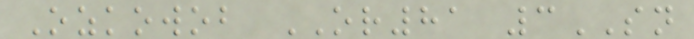Ozkowob OR81 3SN
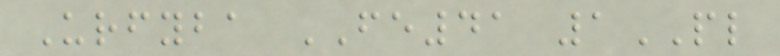Urfyba FE41 1PL
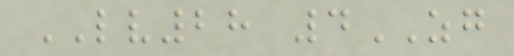LV28 4ZG
